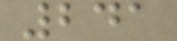241
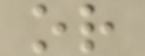or
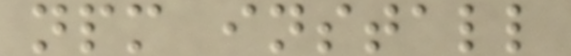npm install
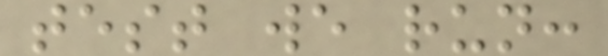test we run:
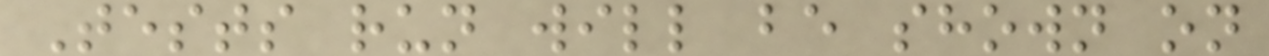Tests run will be shown on
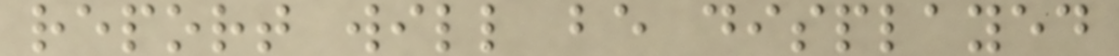report will be displayed
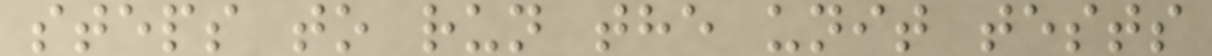steps to run the unit tests
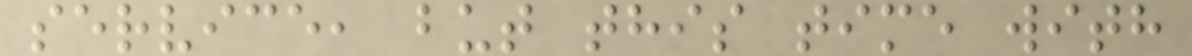service, but this time with
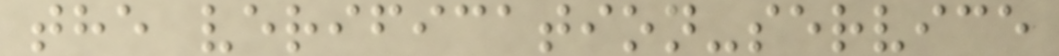the verification-service
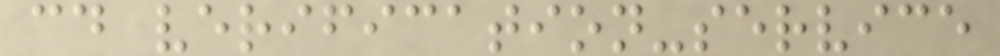cd verification-service
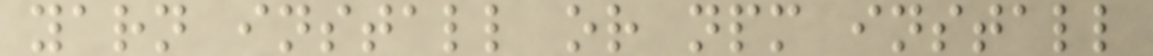yarn install or npm install
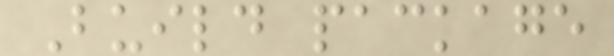Build package
